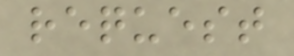request
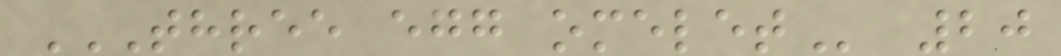THREE EGG OMELET 20
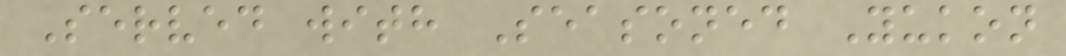Served with Seasoned Yukon
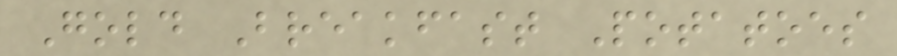Gold Breakfast Potatoes
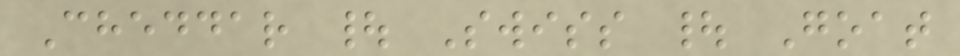Cheddar | Swiss | Goat
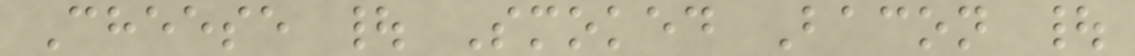Cheese | Smoked Bacon |
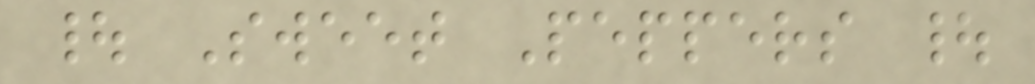| Sweet Peppers |
